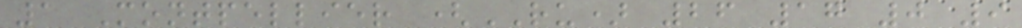1 Montpellier (RU) 26 17 0 9
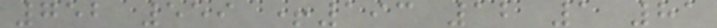752 559 +193 12 1 81
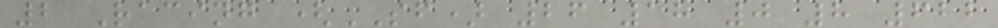2 Racing (SF) 26 18 0 8 622
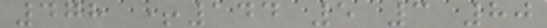478 +144 5 3 80
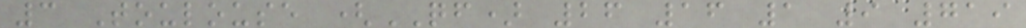3 Toulouse (QF) 26 16 1 9 719
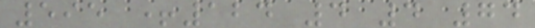595 +124 4 4 74
